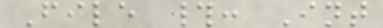File #: Int
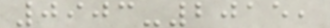0903-2015,
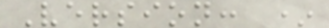Version: *
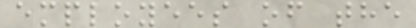employees of the
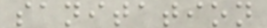sanitation
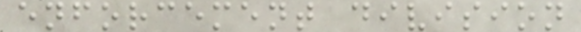enforcement division
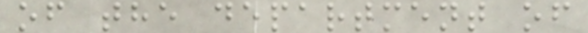of the department of
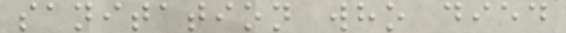sanitation who died
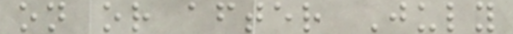on or after July
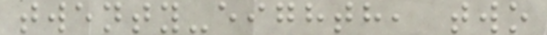twenty-eighth, two
